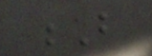B
